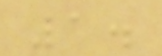1.
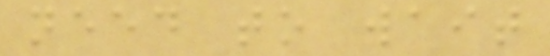need to wait
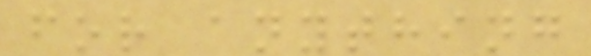for anything
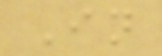In
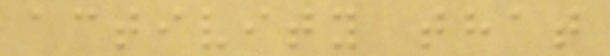activity that
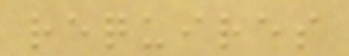requires
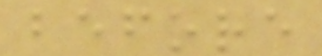before
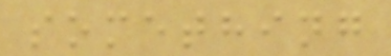something
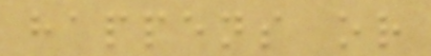happens or
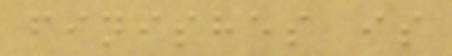finishes is
